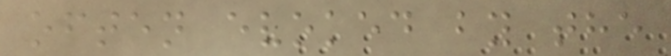often evoked by the
